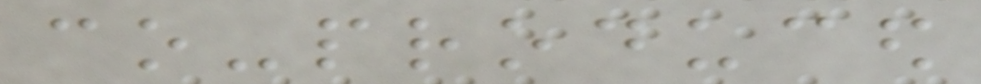co-produced
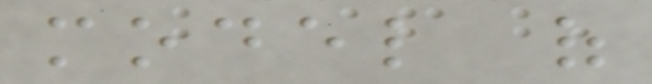model of
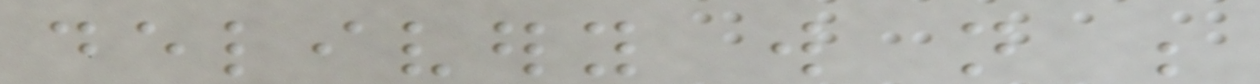delivery will not be
